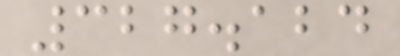327.124
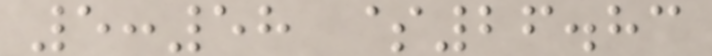5:58 $26.83
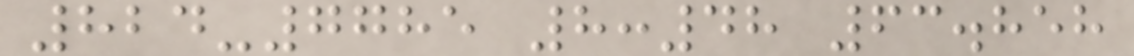824-7785 8:48 63.858
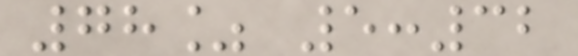78% 5:32
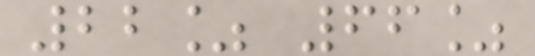22% 66%
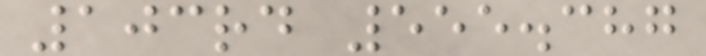103rd 555.387
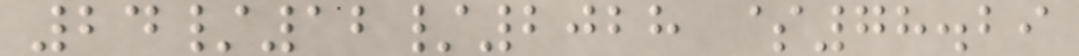24/12/2028 $78.29
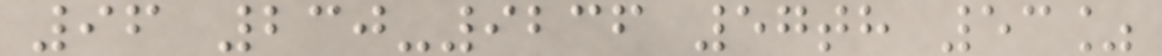96 230-9236 57th 53%
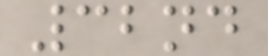32nd
